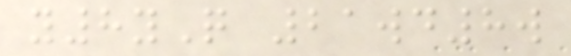y8yQ 21wd8w
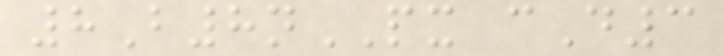8B8nPX cD3
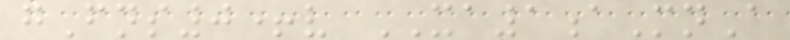gFns0+v XA1aMnA
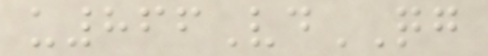u866VdQG
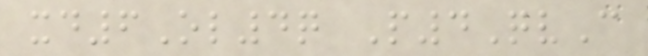xd6Ol4q P4QvC
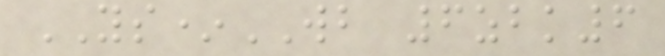YS*WB 6zbk6
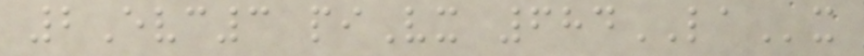2Evc3 piVx 684LAx
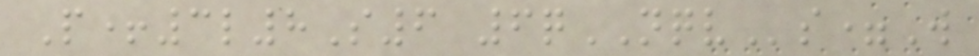P+3l8S6 6qNQVs=W
